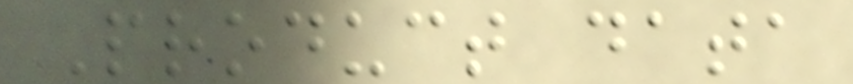Product data
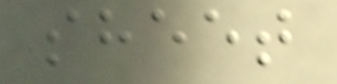sheet
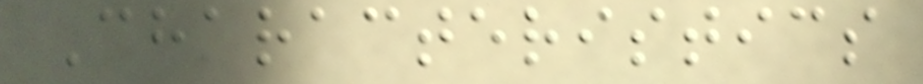Characteristics
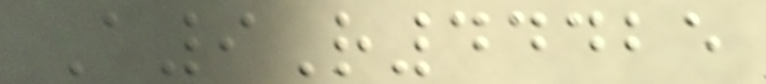A9R44425
